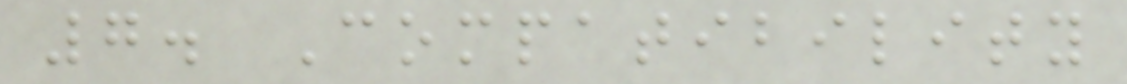7. Compatibility
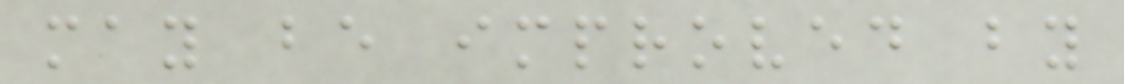may be improved by
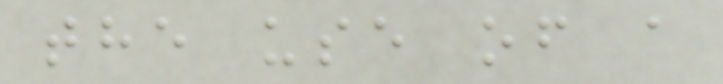the use of a
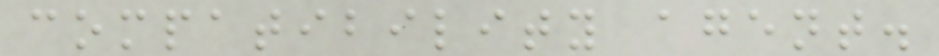compatibility agent.
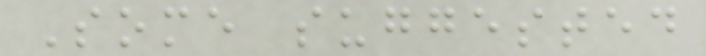Some suggested
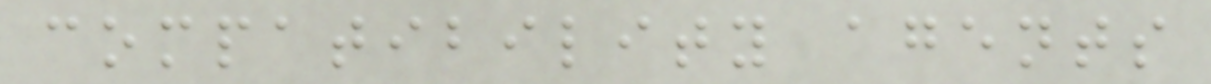compatibility agents
